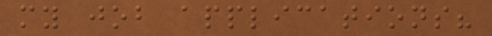my job applications?
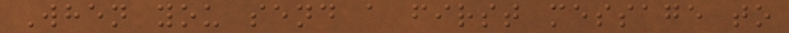When you send a first message to
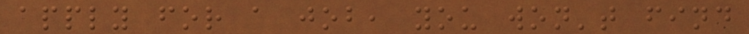apply for a job, you won't find
